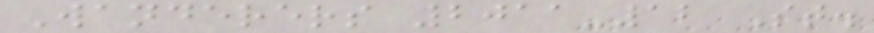Wanderers 2011-12 St.
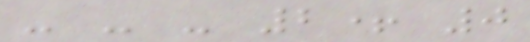- - - 2+ 0
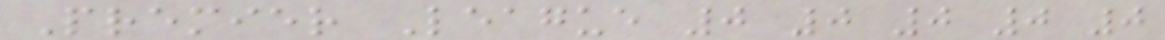Premier League 0 0 0 0 0
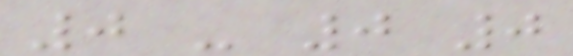0 - 0 0
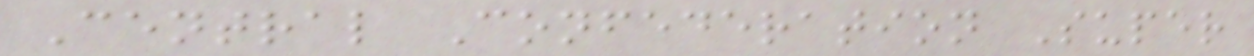Central Confederation Super
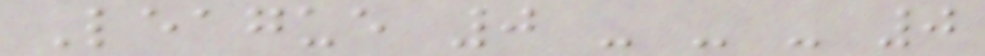League 0 - - - 0
